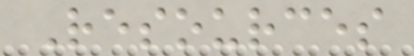Resources
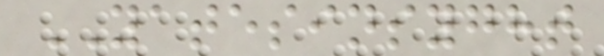YATESINSYGHT
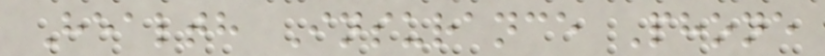Health Insurance Phone
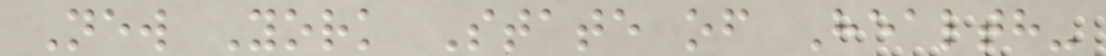New York State of Health-
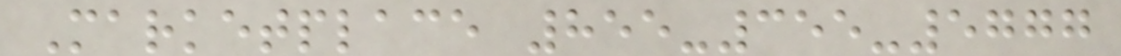Marketplace 855-355-5777
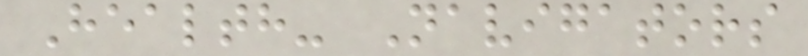Health- Navigators
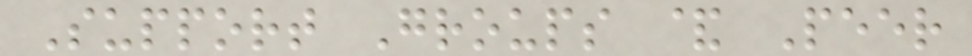Support Groups & Peer
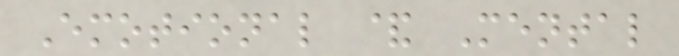Emotional & Mental
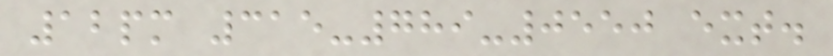12pm 315-789-0550 ext.
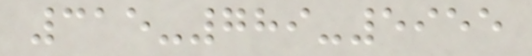315-789-5955
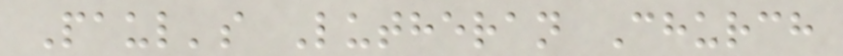Paul's Lutheran Church
